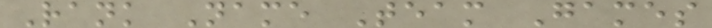Rank Name Team Games
